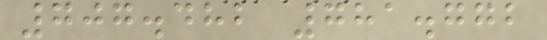707.482 781.772
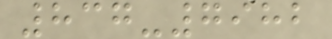837-7982
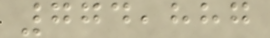774,887
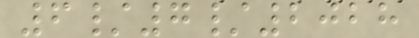6/7/2028
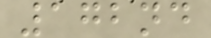172nd
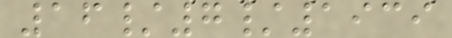16/7/1939
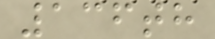136th
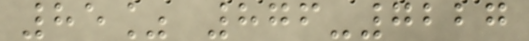85% 876-7227
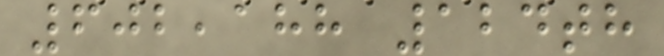602,188 124th
